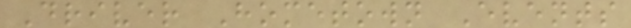Driver Hometown Events
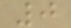0
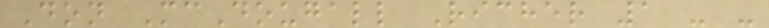Don McDougall Richer 1 - -
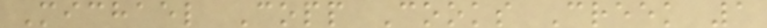Michael Copp Cooks Creek 1
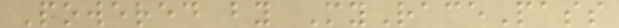Powered by MyRacePass
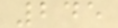245
